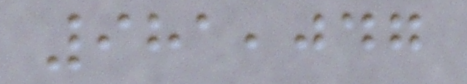981,047
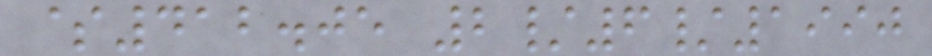$412.05 2/6/1990
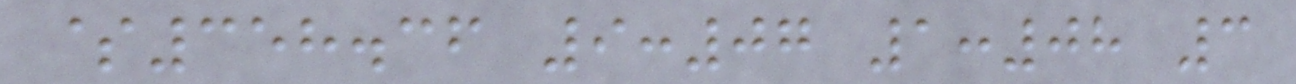$358.36 9:07 1:08 3
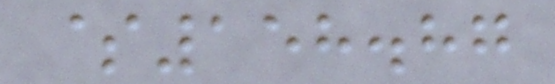$158.87
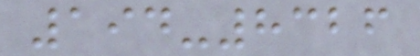194-8326
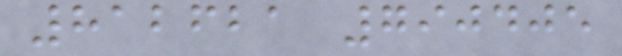812621 790405
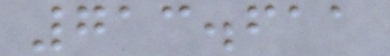713.611
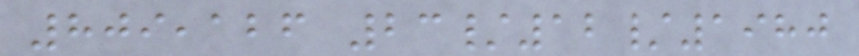809,126 23/12/1980
